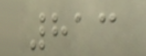813
